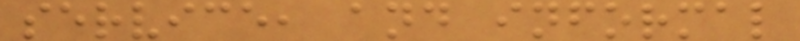service, and informal
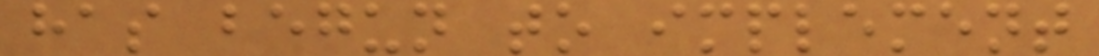has begun to implement
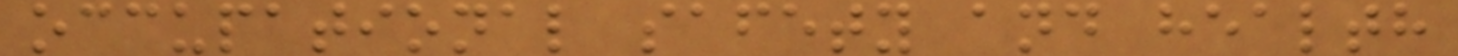occupational safety and health
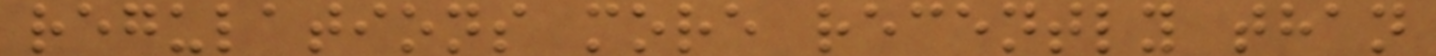regulations more recently than
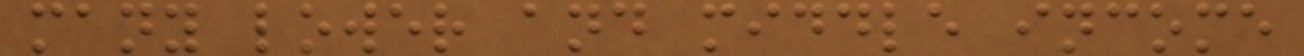many lower and middle income
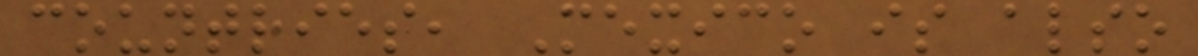countries, Mexico is also
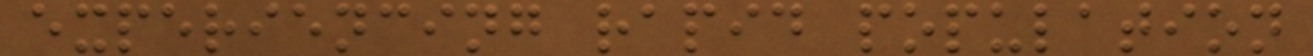experiencing rapid population
